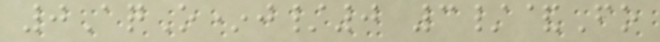0AqO*j/0 3/&Fo
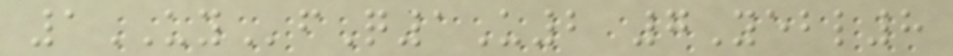1UYfQ1U2 7Yebl8
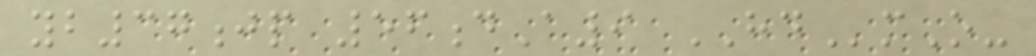yb37jp 56dA9 HDmO-
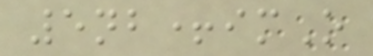5nb+imO
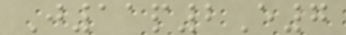J11p2E7
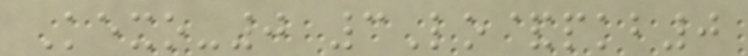Kexo-0 3Lo&pkb0
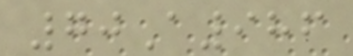70A986
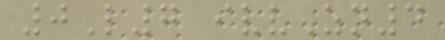0L7 ivvZn4
